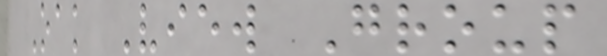Oak View Group
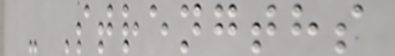- Strengths
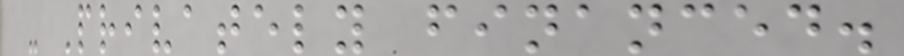- Privately financed.
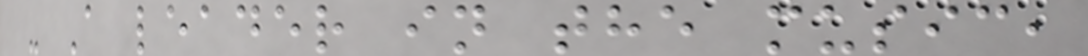- A leader in the music,
